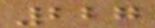227
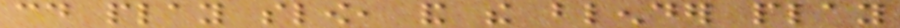could play slow, and the blender play
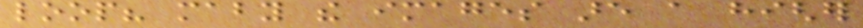loop? maby the images are a higher
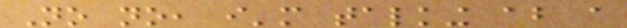No no, i'm talking about a
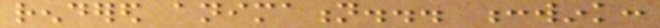rendered animation... :wink:
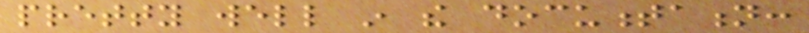pretty well in the documentation:
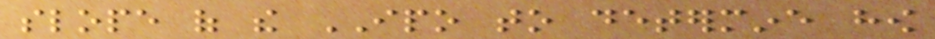slope of the IPO to determine how
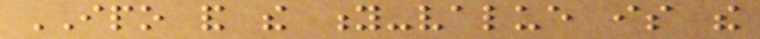IPO and the y-value is the
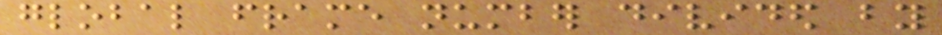global frame number divided by
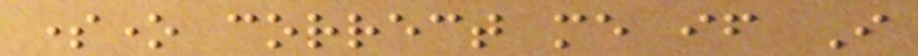someone correct me if I
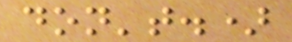don't.)
